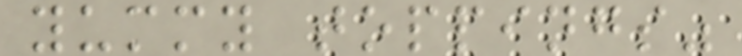yummy toppings"
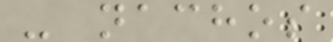- nachos
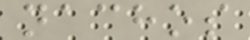nachos
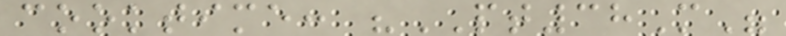cooktime: "PT38M"
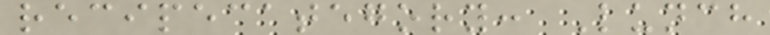recipecategory: Lunch
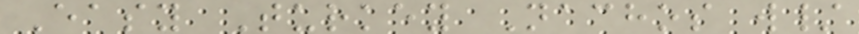Easy Turkey Nachos w/
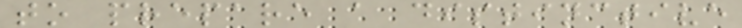to prepare a distinctive
